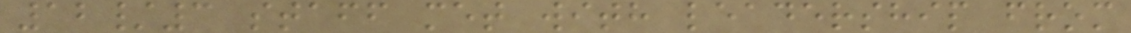12/3 staff met with leadership from
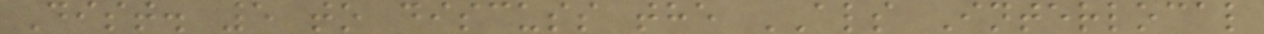Dist. 5 to discuss the ALS Interlocal
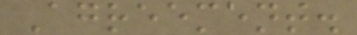Agreement.
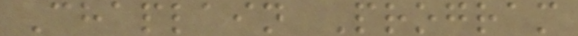Chaplain Program
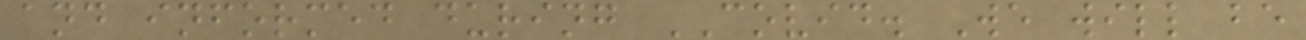and informed during COVID. We will be
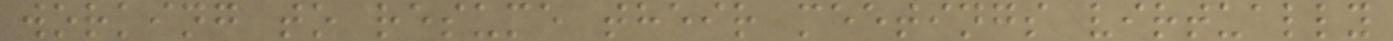working to resume their meetings virtually
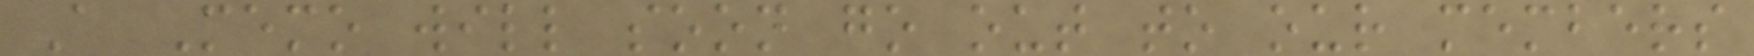A Memo will soon go out to our members
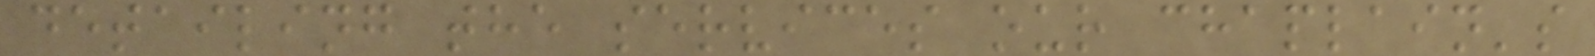detailing the services our chaplain's
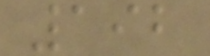192
